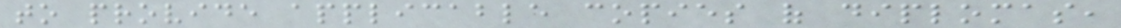to provide applicable copies of diplomas,
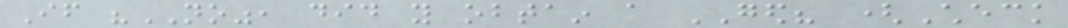If "NO", did you obtain a GED? (Check
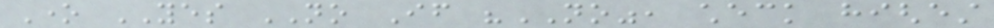One YES NO If "NO", check highest
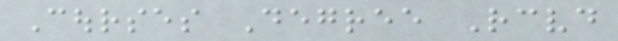Courses Degree Received
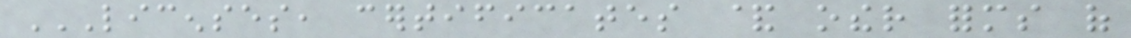LICENSES, CERTIFICATES & OTHER FORMS OF
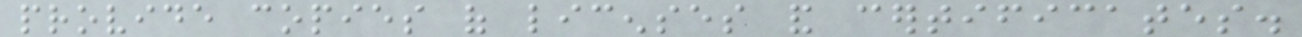provide copies of licenses and certificates.
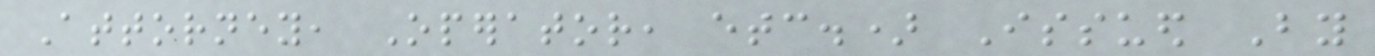Attorney, Operator, etc.) Issued By
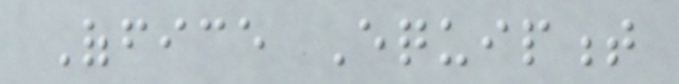Office Equipment
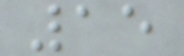15
